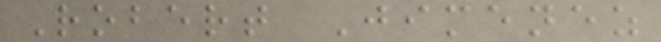Robert Jimenez
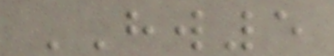HW5
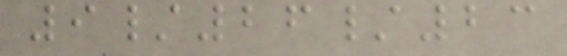9/26/23
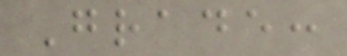Grade:
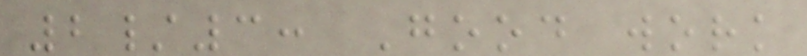2/3: Good work
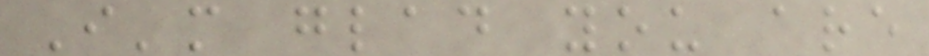I'm glad you are
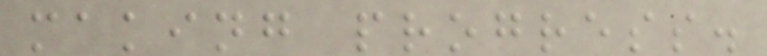making progress.
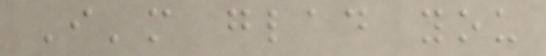I'm glad you
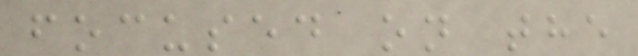focused on the
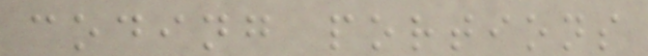coding portions
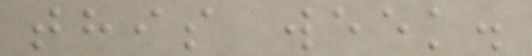this week.
